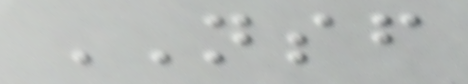NSF
